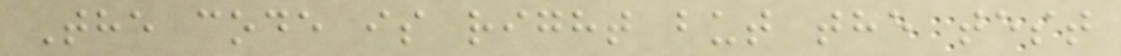The code is right but the test
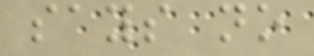says no
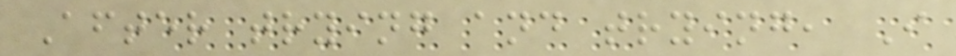After trying and trying, I
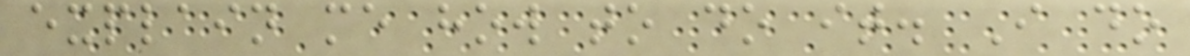explain me how to do it. I do
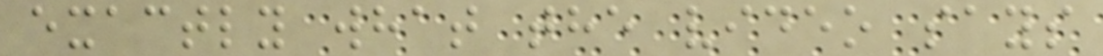exactly what the video says
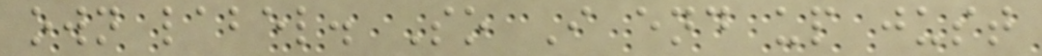own label. So I end up just
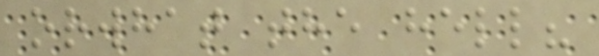orwhat the hell?
